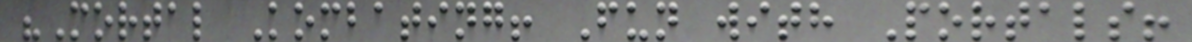"Mortal Kombating! Fun with Portals!
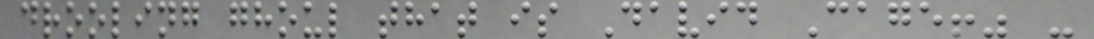drooling ghoul that is David Cage!" -
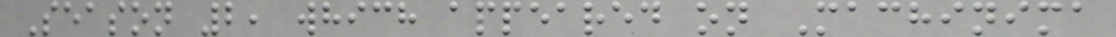Season 2, which appeared on Machinima
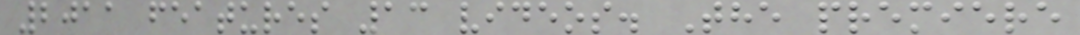2011 features 13 videos. The premiere
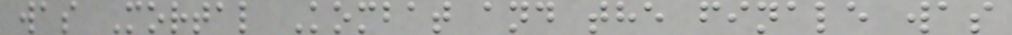was Mortal Kombat and the finale was
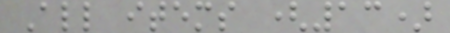All items (13)
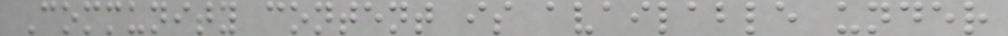Community content is available under
